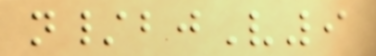n/bjV9
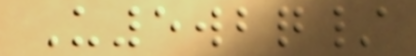U5wbq/
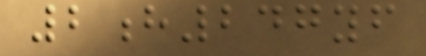2h247yf
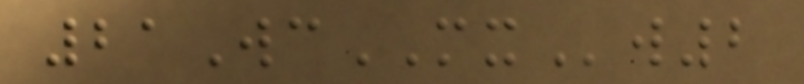21WcMXw2
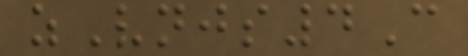zVnjs4C
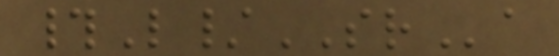#L/SRa
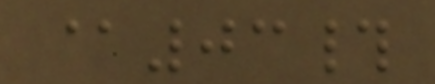@03#
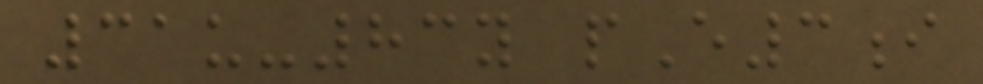31u-83y pE3i
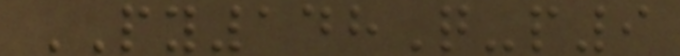PY148Q-p9
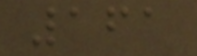161
